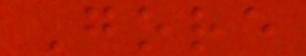Gore
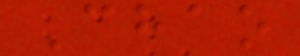Chao
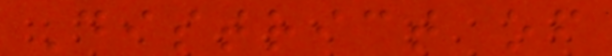District of
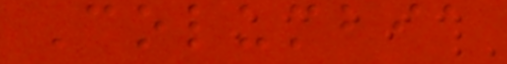Columbia
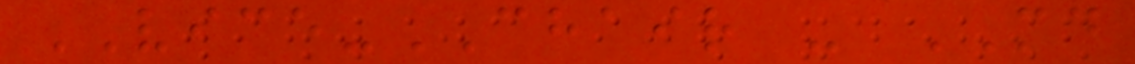VICE-CHAIR - MD
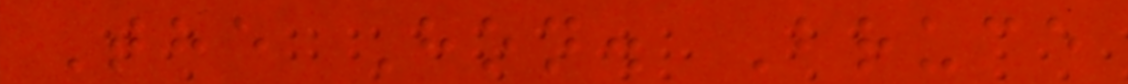The Hon. Bruce
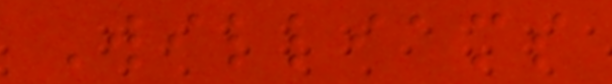Williams
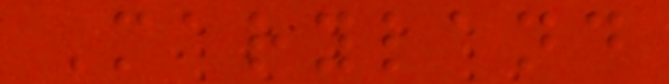Maryland
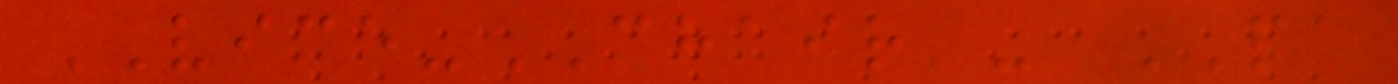VICE-CHAIR - PA
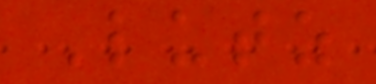Lutz
